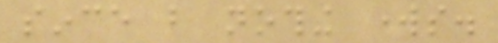since but nothing works.
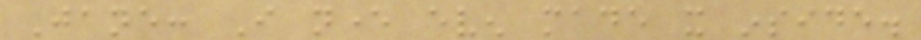Jane: I never even made it inside.
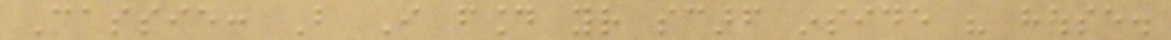Cassie: But I found your scarf inside his house.
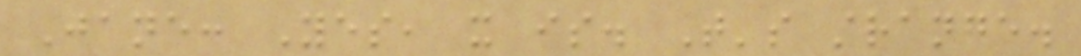Jane: Yes, it is. That's strange.
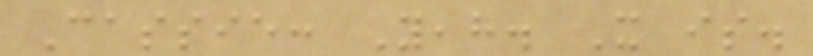Cassie: Yeah. It is.
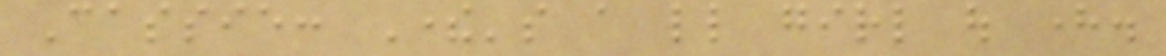Cassie: There's a little girl out here.
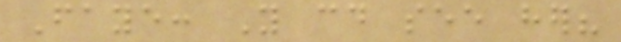Faye: You could see her?
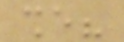she?
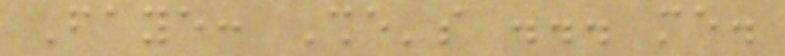Faye: She's ... me.
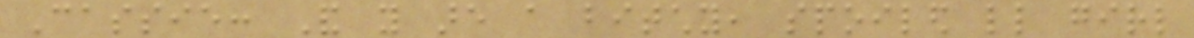Cassie: And you are a bitchy, spoiled little girl
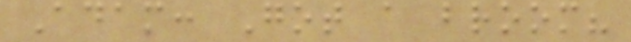Adam: Got a broom?
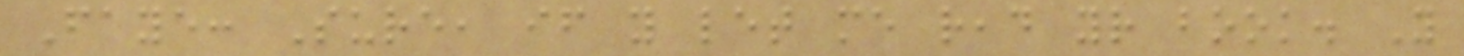Faye: Sure, if you let me read your book. You
